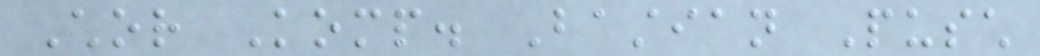Chor Komp. Bastian Pusch
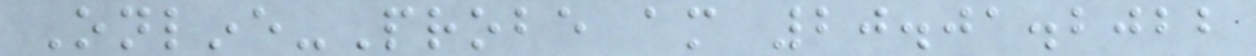Online-Probe am 20.01.2022
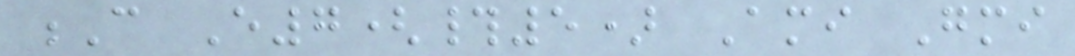C E7(#5) Ami Gmi
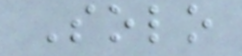Solo
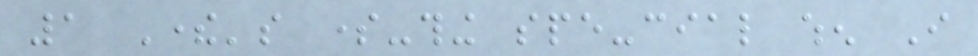1 There's some-thing spe-cial when I
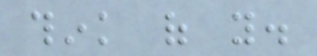think of you.
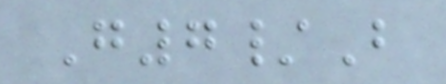G7/B
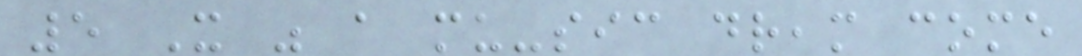5 It was a mu-sic dream come
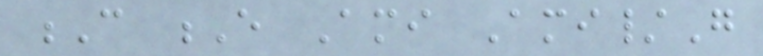C E Ami Ami/G
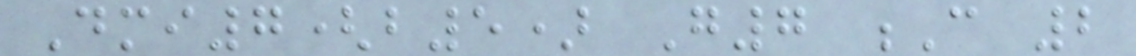Dmi7(b5) G7 C 2
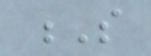S
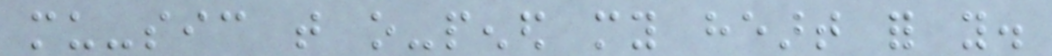mu-sic that o-pened my heart for you.
